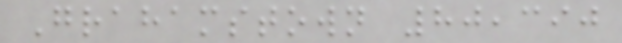Grahamstown 80,390
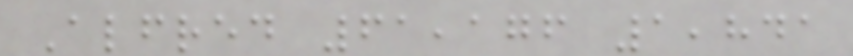Alfred 61,176 1,841
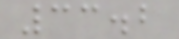33.2
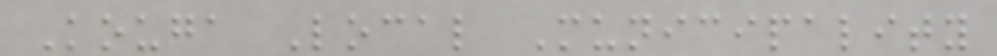Kouga Local Municipality
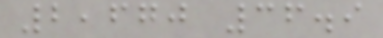2,670 36.9
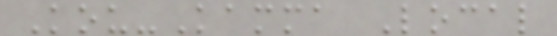Kou-Kamma Local
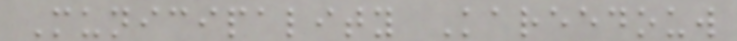Municipality Kareedouw
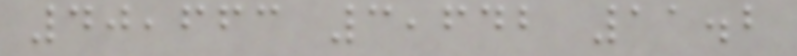40,663 3,642 11.2
